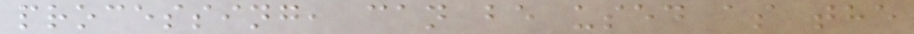processing, can be used as the
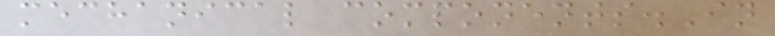mechanical components.In
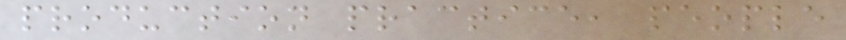production practice, people
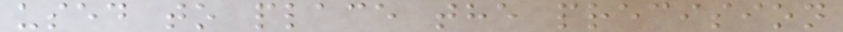used to place the precision
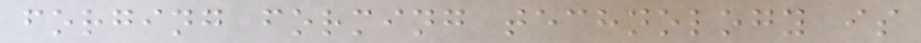forging forming technology is
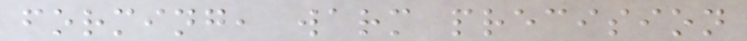forming, warm precision
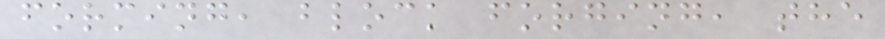forming, block forging, the
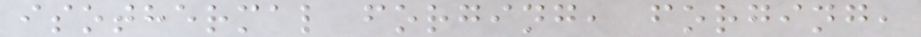isothermal forging, forging,
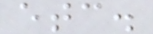etc.
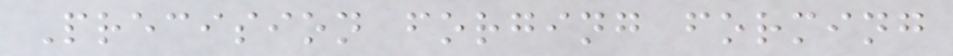Precision forging forming
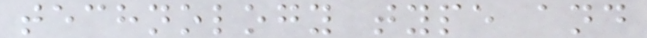technology type and
